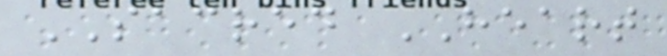SACRED HEART
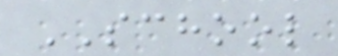SCHOOL
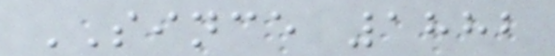SINCE 1882
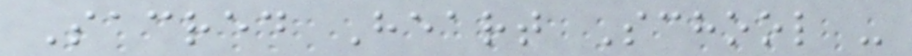Sacred Heart School -
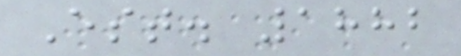Est. 1882
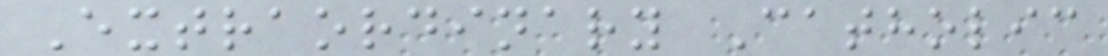Extraordinary Catholic
